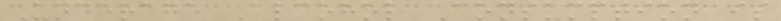Underage Alcohol Consumption is
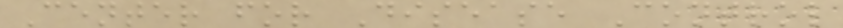Center for Disease Control
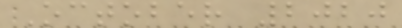October 2020
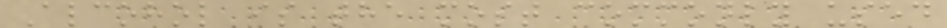Alcohol is the most commonly used
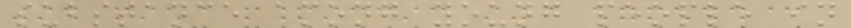substance among young people in
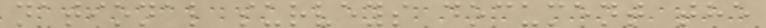national surveys document the
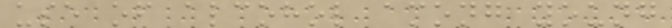use of alcohol among young
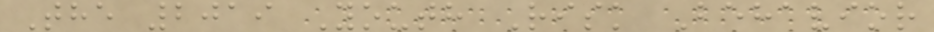The 2019 Youth Risk Behavior
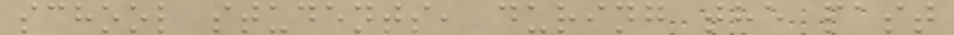school students, during the past
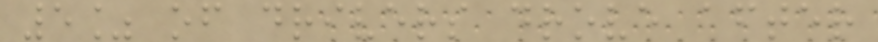5% of drivers drove after
